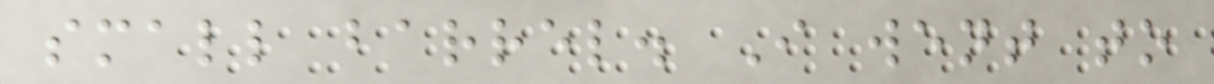small barrel. I went to
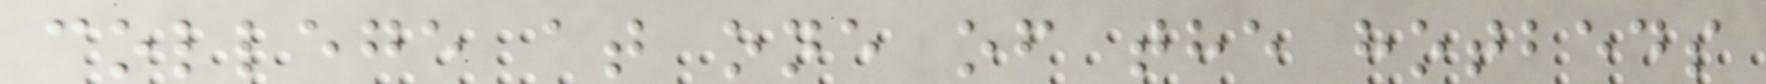college at one of the hotbeds
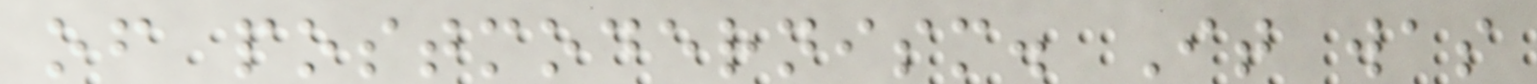of postmodernism. It was
